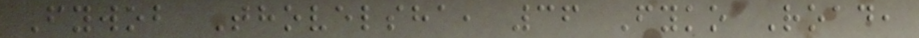Fywob Thovelsha, 36 Fyko Road,
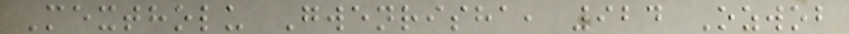Mextholu Gwenrisha, 924 Ozwob
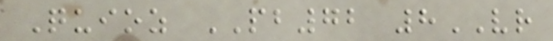Quioz PB72 8VR
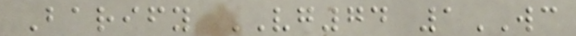Barify VG74 1WC
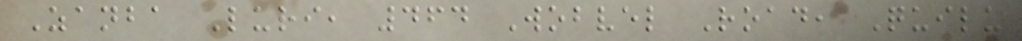Zanba Luri, 464 Wobvel Road, Quilu
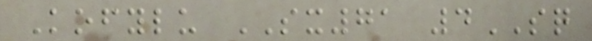Kofylu SX71 4SQ
